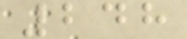248
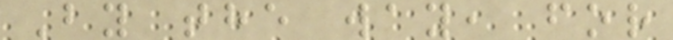By the way, for
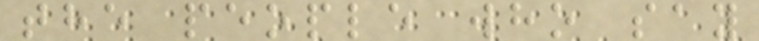the people who say
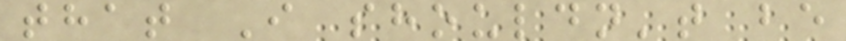that I shouldn't be
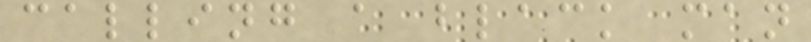calling a black man
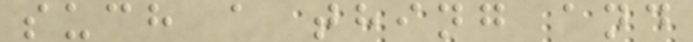such a thing and
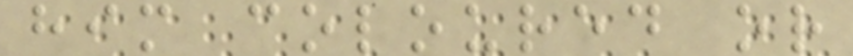him coloured or
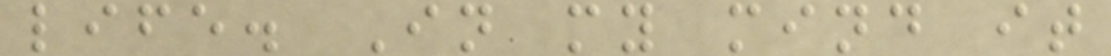life. In my mind it
